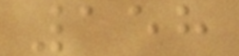158
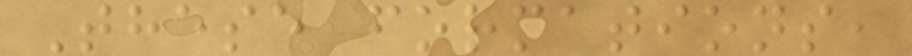These formations,
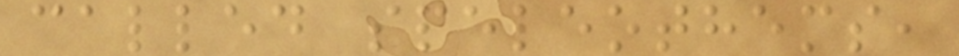called speleothems,
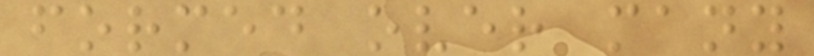formed over many
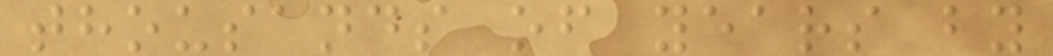thousands of years by
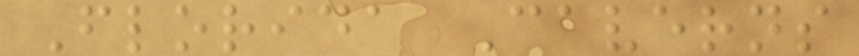Florida Caverns
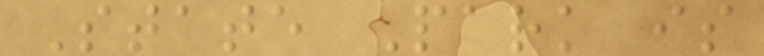State Park is
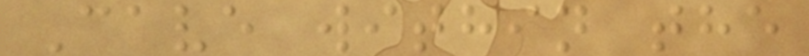Cave within the
